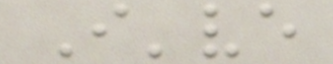I've
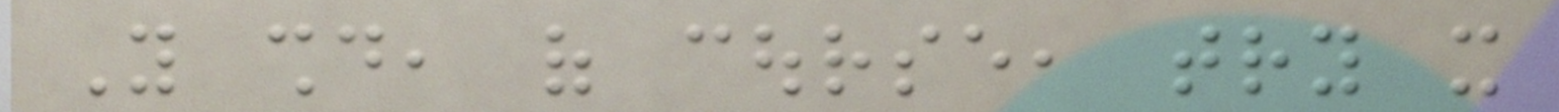You should, of course, try it
